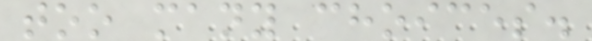too many choices.
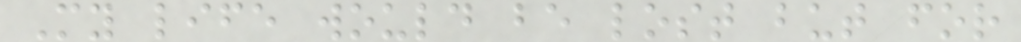My life would be lost but for
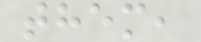them,
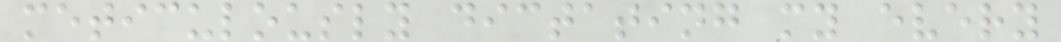meticulously dictating my every
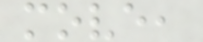move,
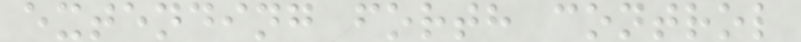extending forth control
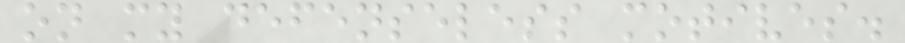on my defenseless motives.
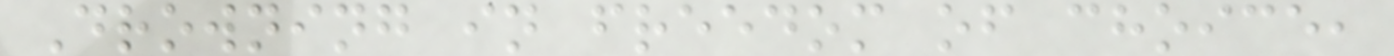Drowning in freedom of choice,
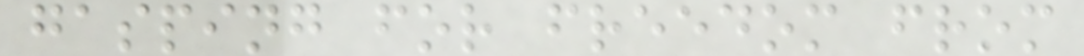gasping for freedom from
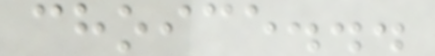choice...
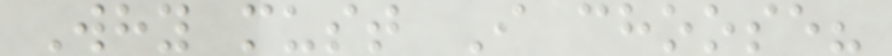Why must I choose?
